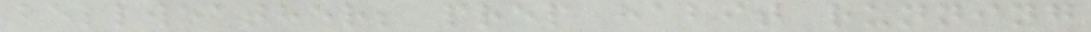bellweather; prep habit running
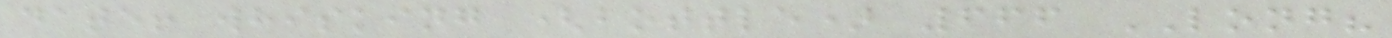date! whisking (bottle) 666 LONG?
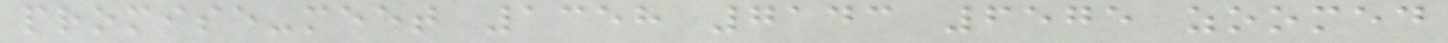promise-meet 1358 7143 6575 zoomed
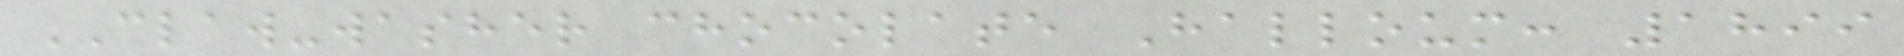CLAW-washer chocolate Halloum: 1899
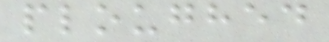ploughed
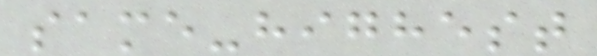same-highest
